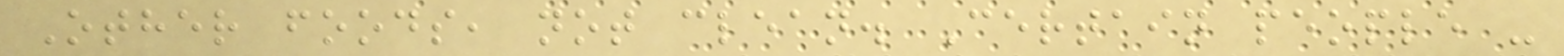Other foods, not clean. Certain people -
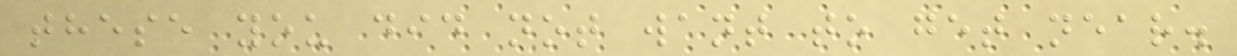these you did not want to get near.
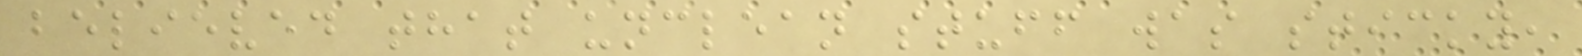believed that unclean stuff was sticky,
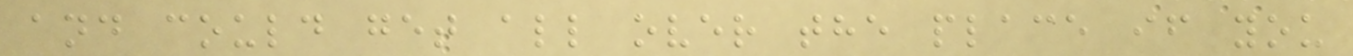and could get all over the place if you
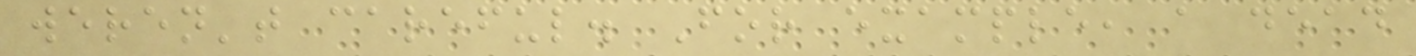weren't careful. For example, a dead
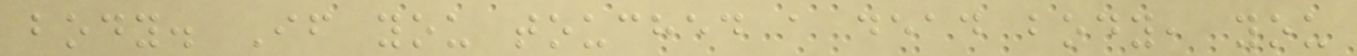body. If you touched a dead body, you
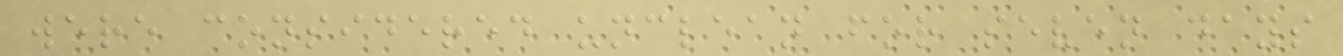were considered unclean for seven days
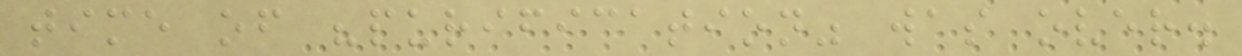time of "purification" was over.
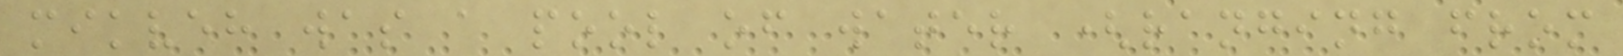mikveh was a pool of water (ranging from
